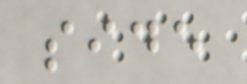side
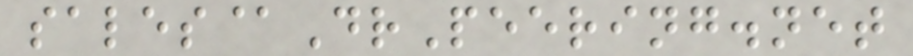sales@DrPeering.net
